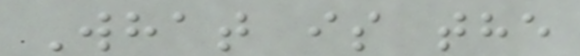What is the
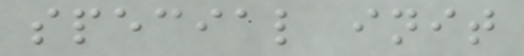special init
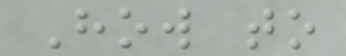How to
